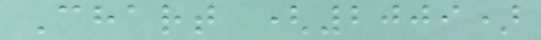Chart (2009)
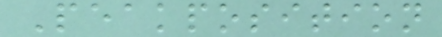Peakposition
